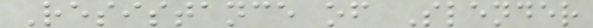Resistance of Slender
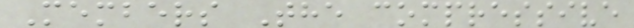Members The compressive
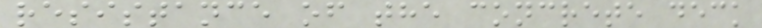resistance of the concrete deck
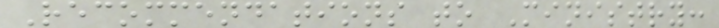Recommendations to Ministry:
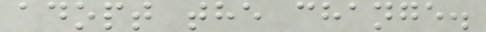adopt the change.
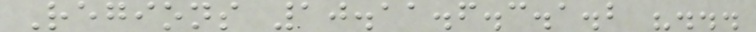Regions 10.11.6.3.1.2 "...
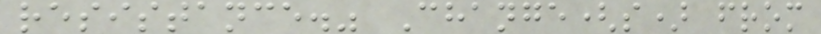resistance." Change(s) from
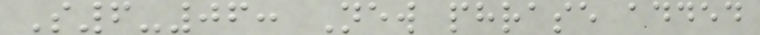S6-06: New phrase added
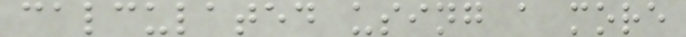calculated using a more
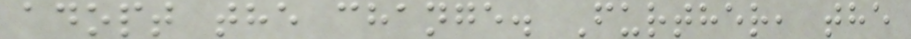adopt the change. Further, the
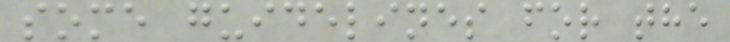some guidelines for the
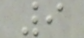9
